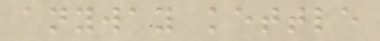anyway kettle
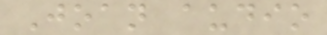Joan audio
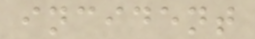incident
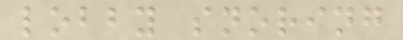lobby snoring
